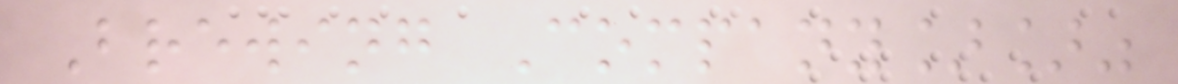Brewing Company]]"
